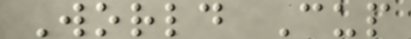World Cup
